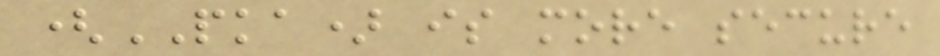(PKA) is more secure
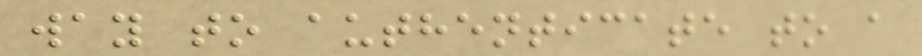way to authenticate to a
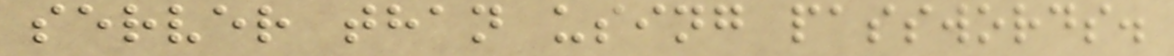server than using passwords.
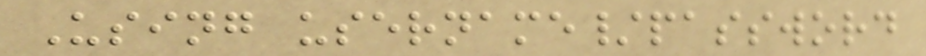Using username/password
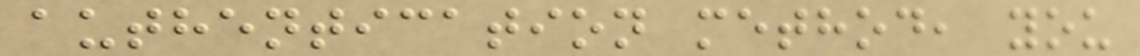authentication method, you
